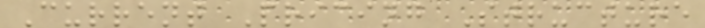Current Pricing Structure
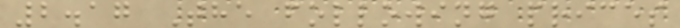2.17 The following prices
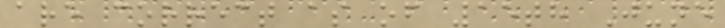are correct as of 15th June
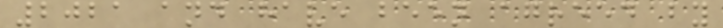2021 and have been agreed by
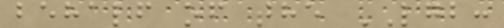behalf of the LGB:
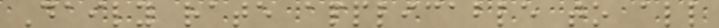Daily rate applicable to all
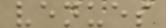venues
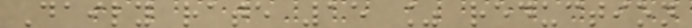Daily rate 15 % reduction
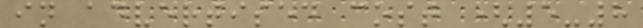in advertised cost (5-8
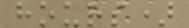hours)
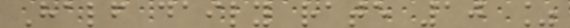Half daily rate 10 %
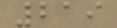219
